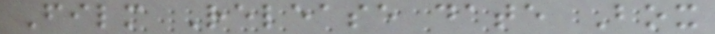Film Release date Box
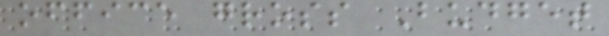office gross Budget
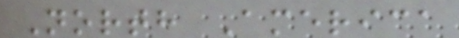North America
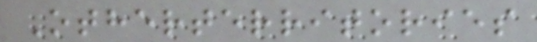Otherterritories
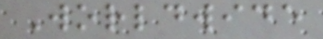Worldwide
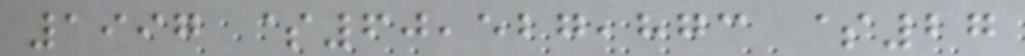1997 $60,527,873 $27
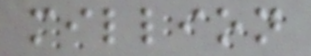million
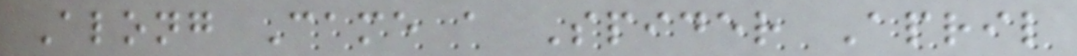Along Came a Spider April
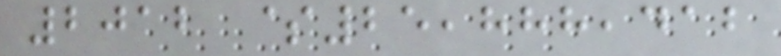2012 $25,888,412
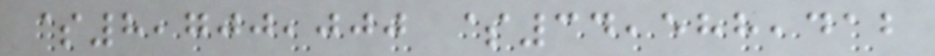$8,700,000 $34,588,412
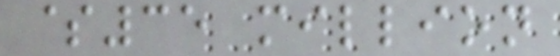$35 million
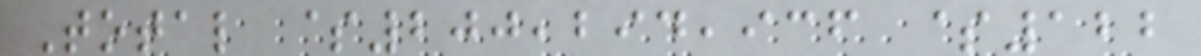Total $200,294,936 $122
